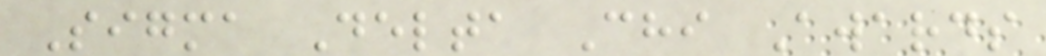Sigma Delta Chi Awards
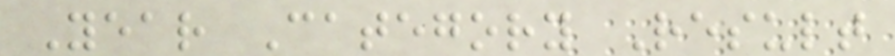Year Category Result
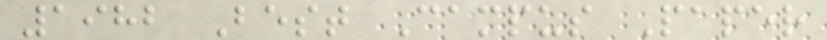1982 Best Campus Paper
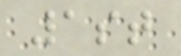1st
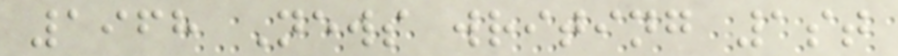1968 News writing 1st
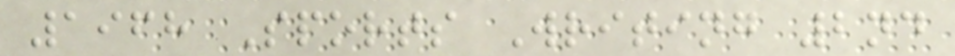1968 Sports Writing 2nd
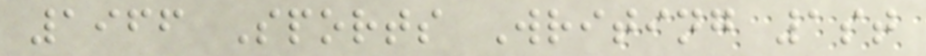1966 Sports Writing 1st
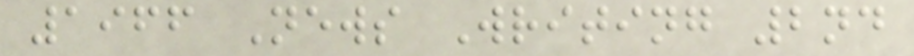1966 News Writing 2nd
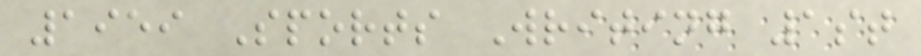1959 Sports Writing 1st
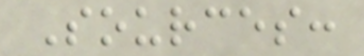Sources:
